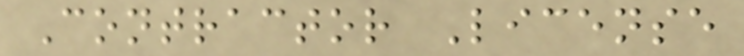Contractor License
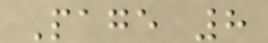Page 8
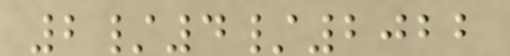2/4/2022
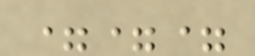===
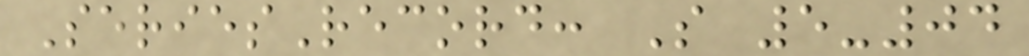SeriesRecord: S 5-04
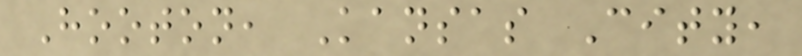Hooton, Kansas City,
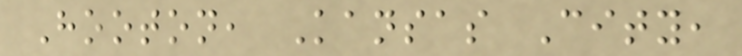Hooton, Kansas City,
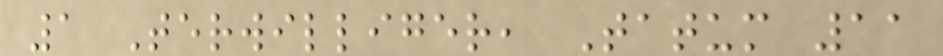1 Terwilliger, Tatum 11
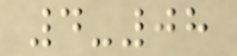4-08
